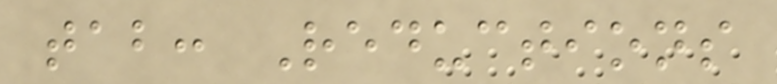tab: Reductions
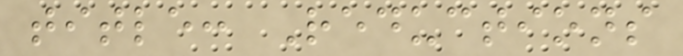title: Reductions
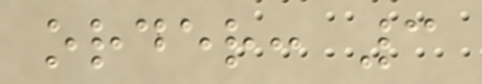order: 3
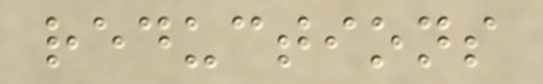reductions
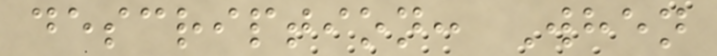description: When
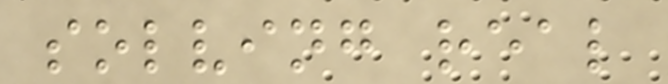solving real
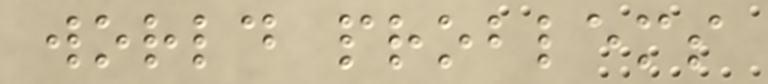world problems
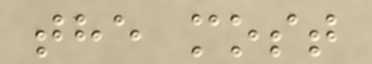the most
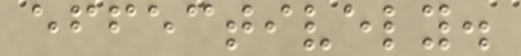effectively.
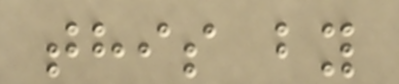this by
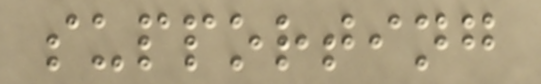supporting
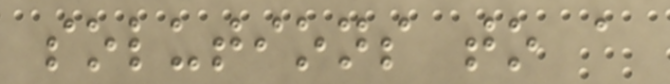solutions to a
